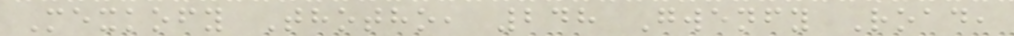Mexkofy Thotho, 248 Gwenfy Road,
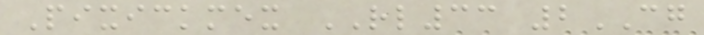Pixickmex RL33 2CG
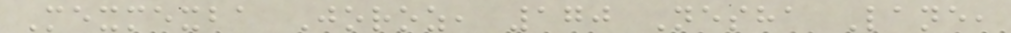Mexmexba Joroz, 170 Nesha Lane,
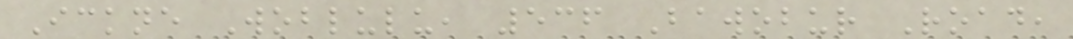Ickne Woblulu, 536 Bawobur Road,
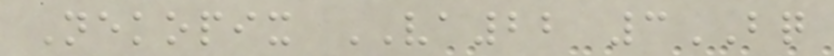Nekopix VA22 3BQ
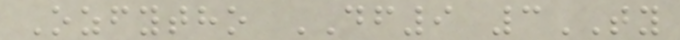Ozfytho DF9 3TY
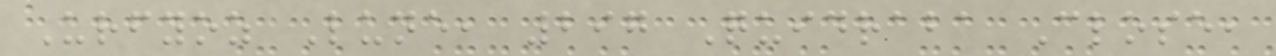Urfyoz Lune, 297 Quidraba Close,
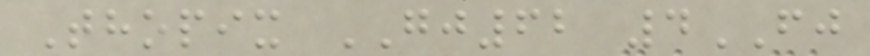Thopix GJ62 4FJ
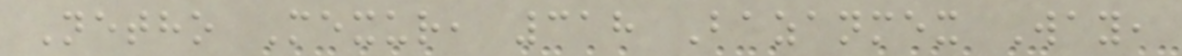Netho Mexur, 318 Bazanmex Way,
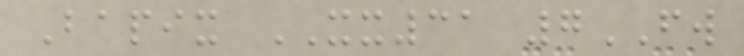Bapix XX31 7FW
